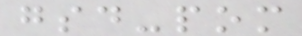gsd-pom
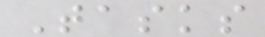Tasks
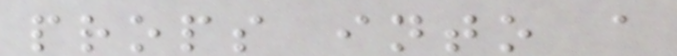props into a
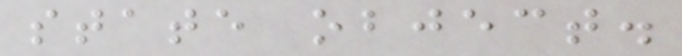state object.
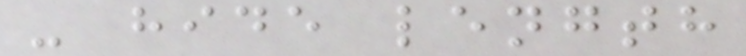- hide length
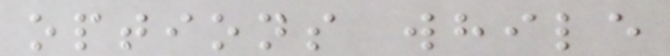options while
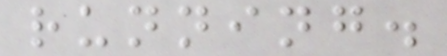running.
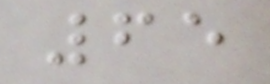65
